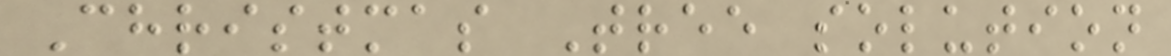Christmas Tree solution
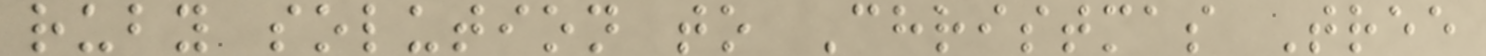ruby solution to Christmas Tree
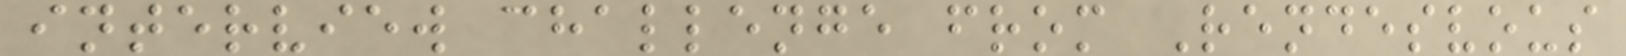interview challenge from Rendesvous
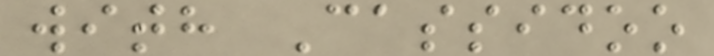with Cassidoo
